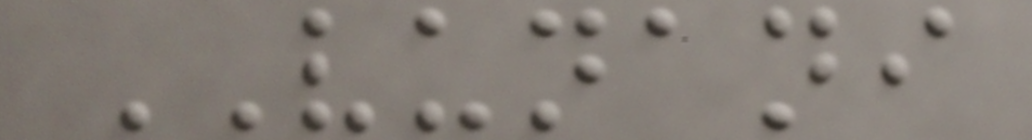VUNANI
